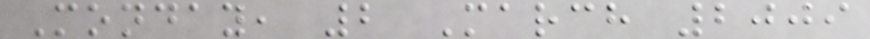Monday, 2 March 2009
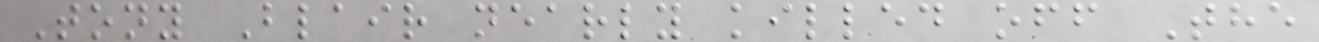Tony Blair nearly killed off The
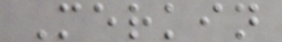Merkin
